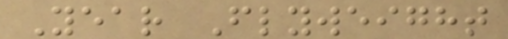Year Flyweight
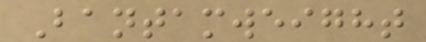Bantamweight
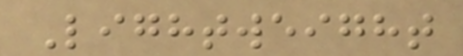Lightweight
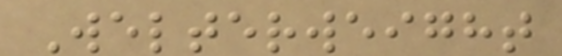Welterweight
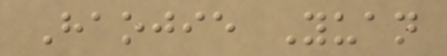Haojie Yuan
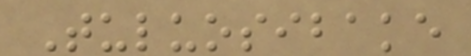Tuluosibake
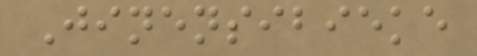Jinensibieke
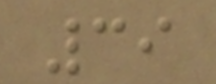39
